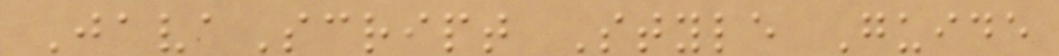JavaScript Style Guide
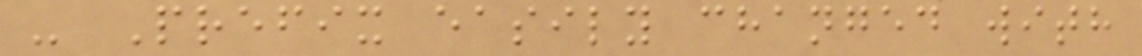- Prefix easily changed with
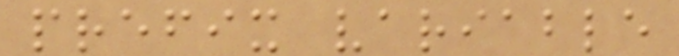prefix variable
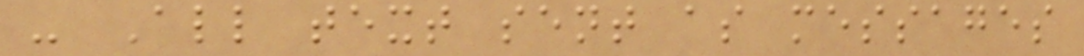- All text sent as messages
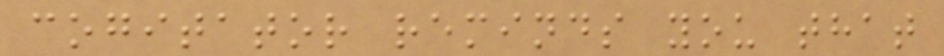cogitator reminds you that
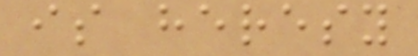is heresy
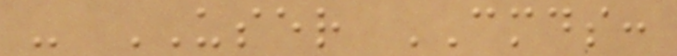- USER CMDS:
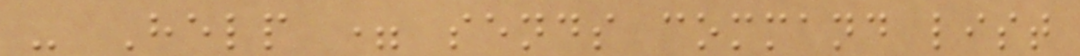- Help = sends command list
